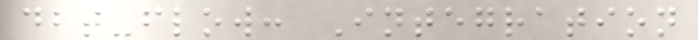dbt-flow: Integration
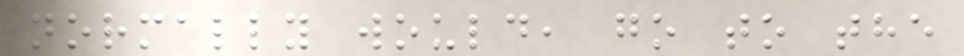normally would, go to the
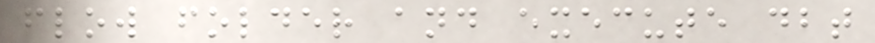flow folder and execute dbt
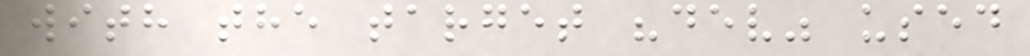with the target "dev" used
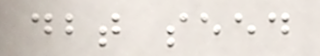dbt seed
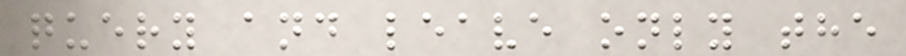query and leave only the
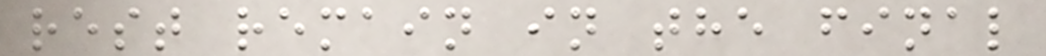rest remain in the final
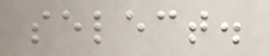select.
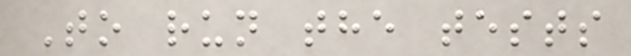To run the tests
